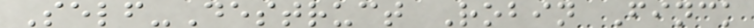Self-Destruct Robin Finck
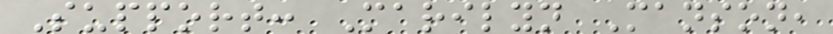Support: Marilyn Manson,
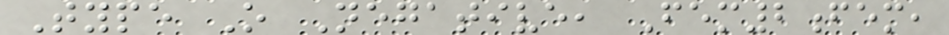Type O Negative, Fem2fem,
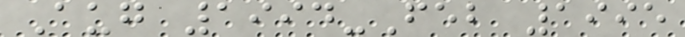Aug 1994-Feb 1995
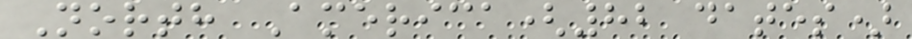North America(82 dates)
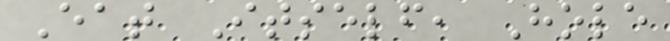Eat Itself, Hole
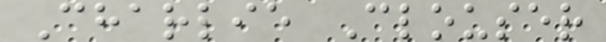Charlie Clouser
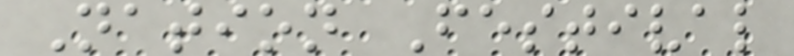Nation Festival
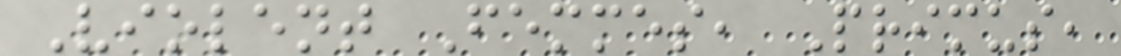Violent Femmes, Primus,
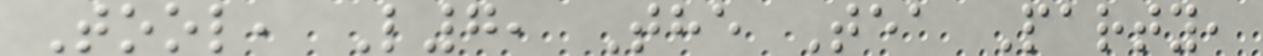Tool, L7, The Tea Party,
